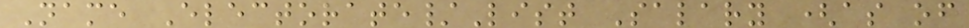Name Electorate/List Salary (as of
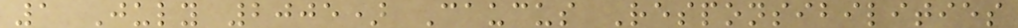1 July 2005) Caucus Responsibilities
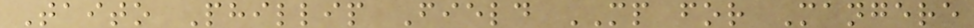Taito Phillip Field MP for Mangere
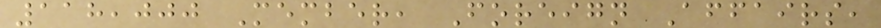118,000 Member, Foreign Affairs,
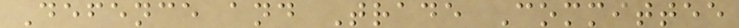Defence and Trade Committee
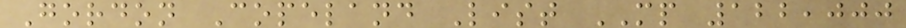Gordon Copeland List MP 122,000
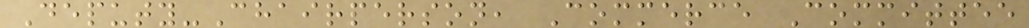Deputy-Chairperson, Commerce Committee
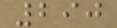290
